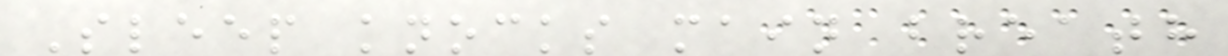Sleep knocks main breath
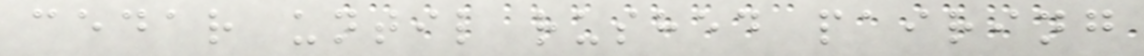cedar until rushed pairing
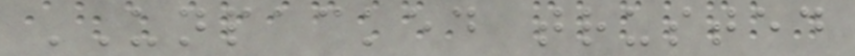UNPACKED trusted
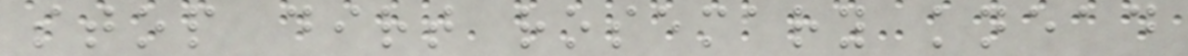stop dirt rosemary knead
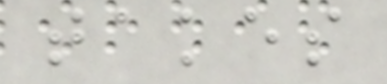takes
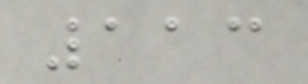113
